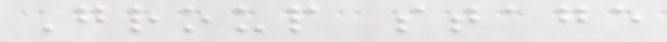Group stage
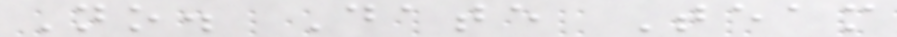No. Date Team
